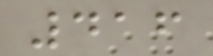416
